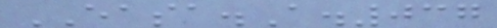EASA.A.037
